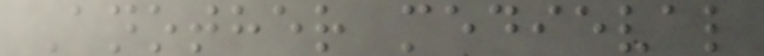Another medieval
